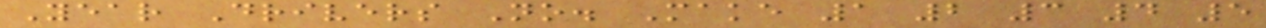Year Drivers No. Make 1 2 3 4 5
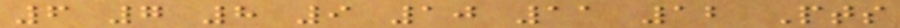6 7 8 9 10 11 12 Pts
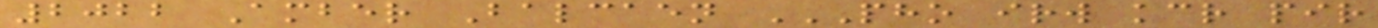2022 Amber Balcaen PHO IRW KCR PIR
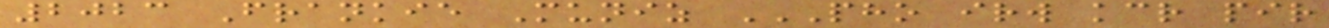2023 Frankie Muniz PHO IRW KCR PIR
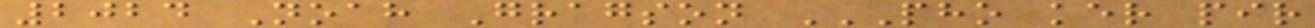2024 Noah Gragson PHO KER PIR
